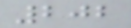202
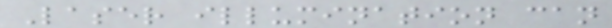Laser illumination can
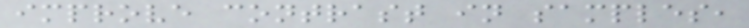improve contrast in samples,
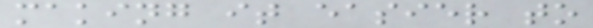making it easier to
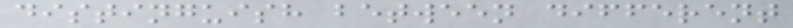distinguish between different
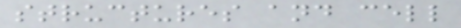structures and cell
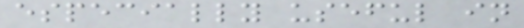especially useful in
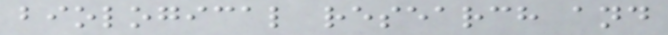biological research and
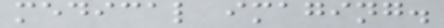medical imaging.
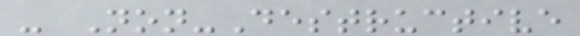- Non-Destructive
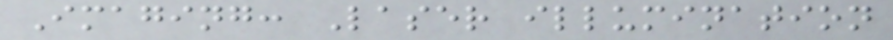Imaging: Laser illumination
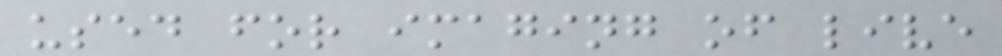used for imaging of live
